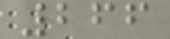266
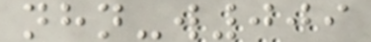nhn-w009
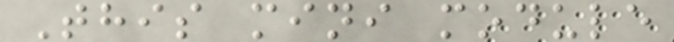This mini module
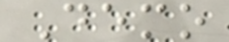Demo
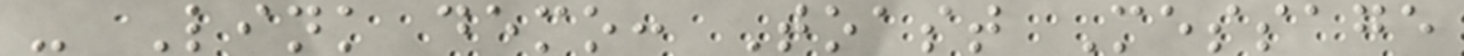- Link demo: Toast Message
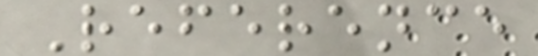Reference
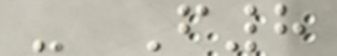- F8
